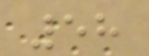58
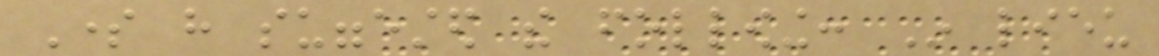Some have suggested the following: In lieu
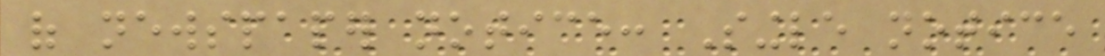of newspaper notice: Single notice
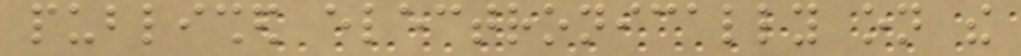published electronically on the
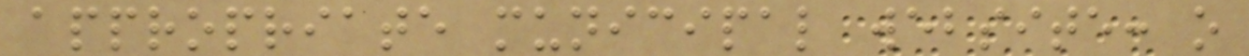appropriate municipal website: o
